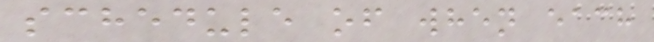schedule of when each
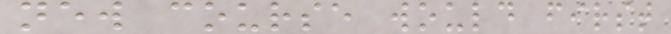new course would first
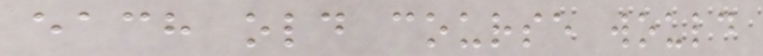each old course would
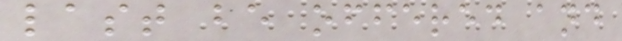last be offered and
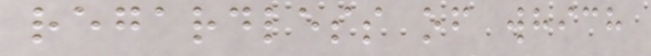regardless of which
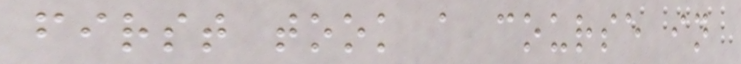first took a course in
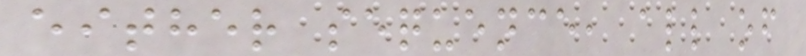either sequence, all of
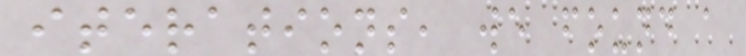iterations, we found a
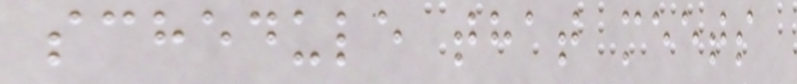schedule that meets
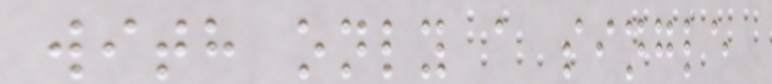with only a single
